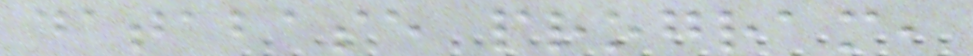database program,
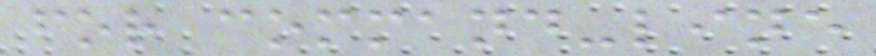for command-line
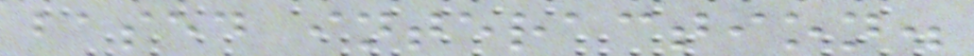based interaction.
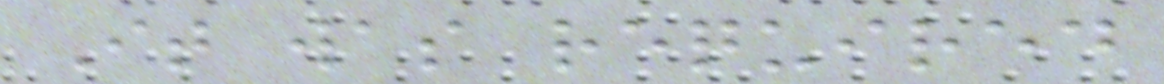It was required
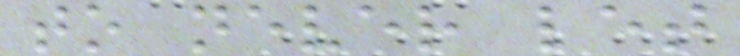to never let
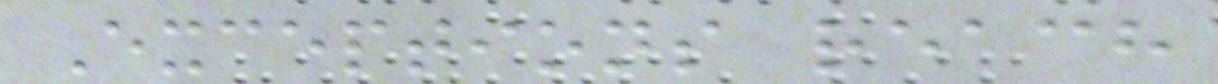Exceptions reach
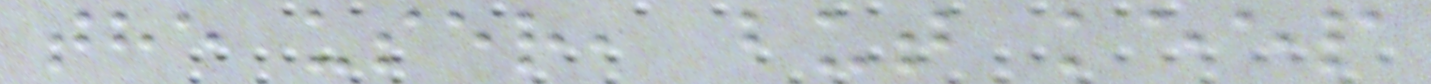the user, but keep
